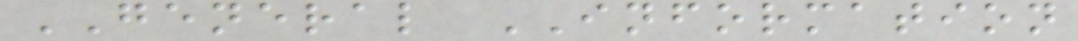GENERAL INFORMATION
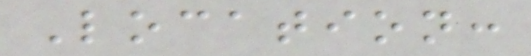Location:
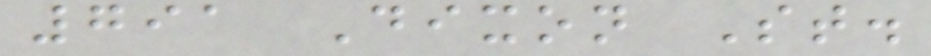791 Dixon St.
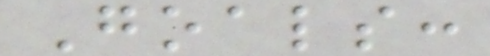Goals:
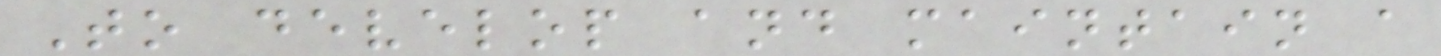To develop and maintain a
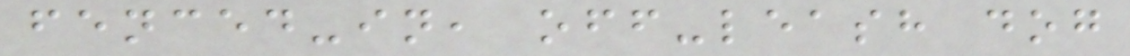fenced-in, off-leash dog
